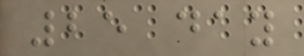25 day
